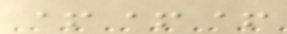+++
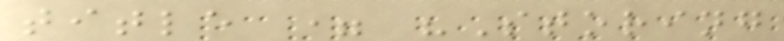title = "Storing
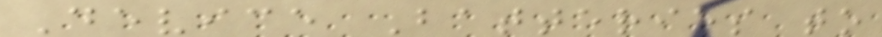Device Batteries to
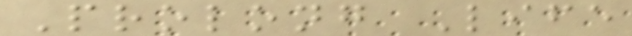Prolong Life
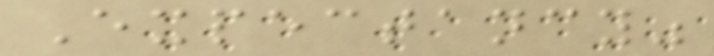Expectancy"
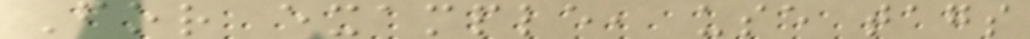For example, use tags
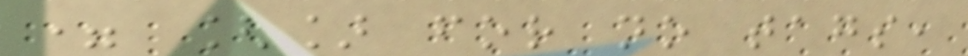= [] for no tags,
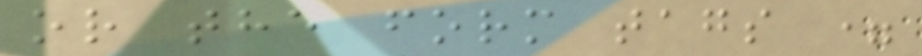or the form tags =
